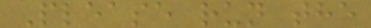Please run the
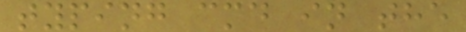typing cmd in the
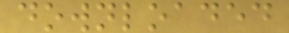downloaded
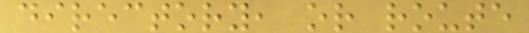directory, or route
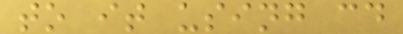to it using cd
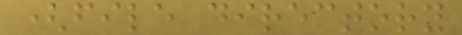(file directory
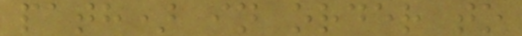path) in order to
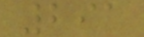291
